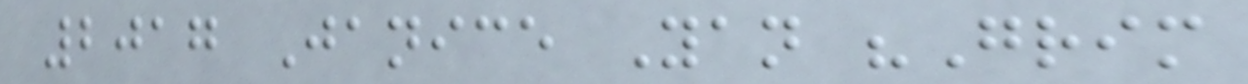2017 Janice Yan "Grim
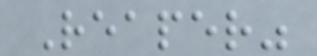Reaper"
